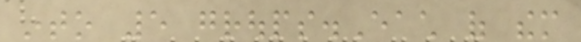into 5 groups.Each of them
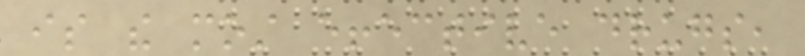is the most effective drugs,
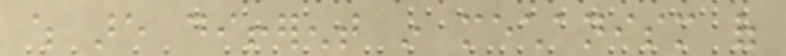which are different in mechanism of
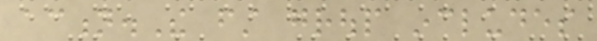action.The first group includes
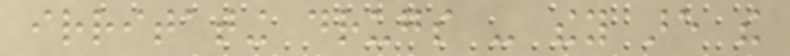irritating drugs - they are the
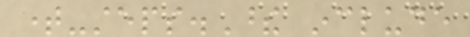time-steps.These include
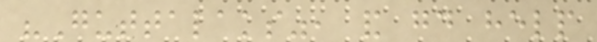"Guttalaks", and good help
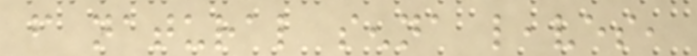from natural senna leaves,
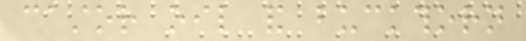castor oil and buckthorn
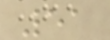51
